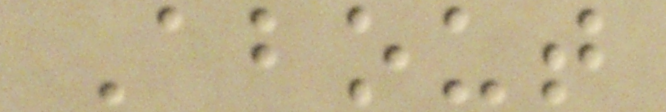About
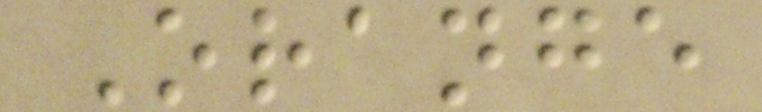Orange
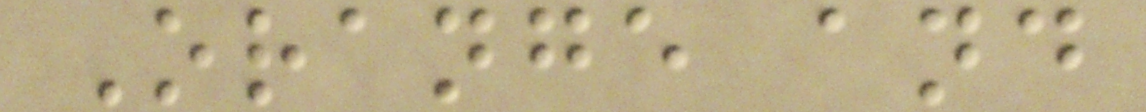Orange and
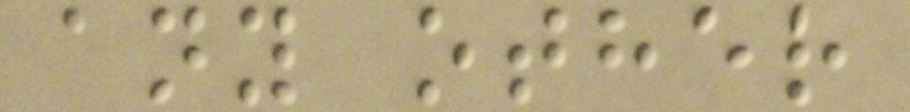any other
